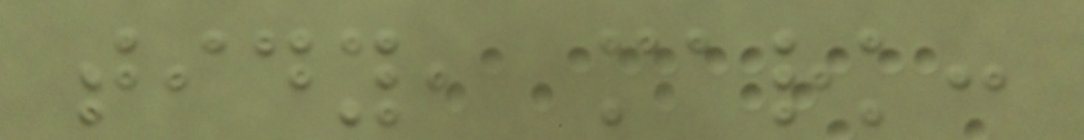tidy, mark:
